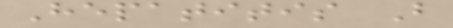Hepatitis B
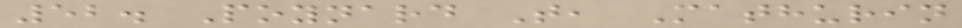52. Poynard T, Mathurin
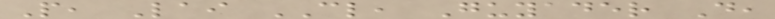P, Lai CL, Guyader D,
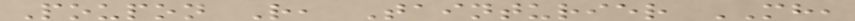Poupon R, Tainturier MH,
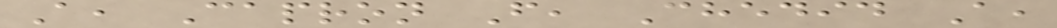A, Capron F, Chedid A,
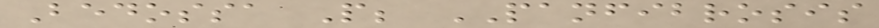Bedossa P; PANFIBROSIS
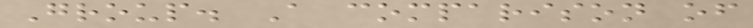Group. A comparison of
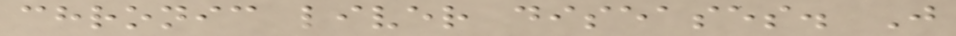chronic liver diseases. J
